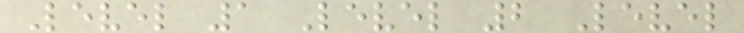Level 1 Level 2 Level
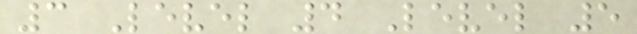3 Level 4 Level 5
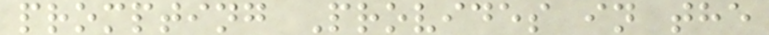prompting Provides in the
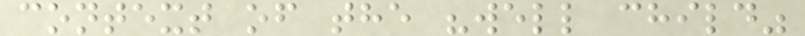context of the "well child"
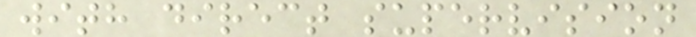with direct supervision
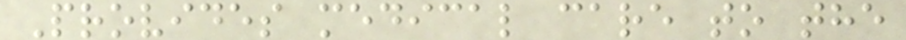Provides medical care to the
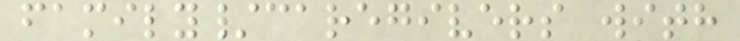family/caregivers with
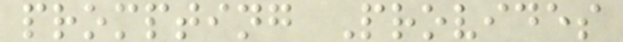prompting Provides
